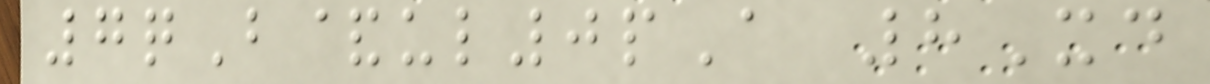7qB&ul0pA 8Xd
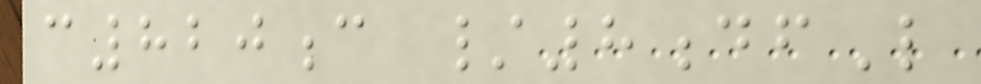c820c /8dfL
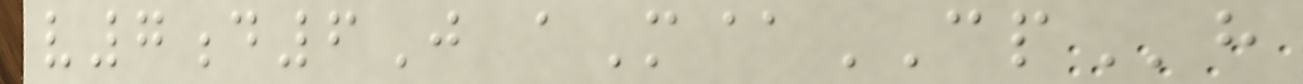v7d6J aM@CPh
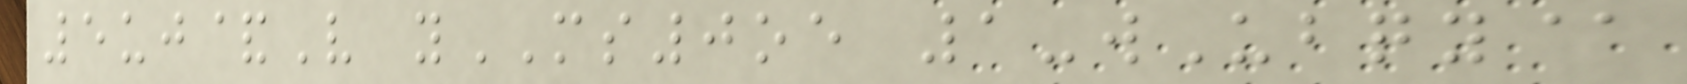5uj&V yMS0oe 1-wUbqy@
